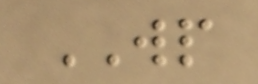WP
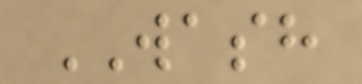WASH
